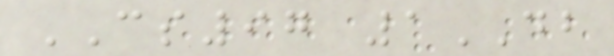CS97 1DB
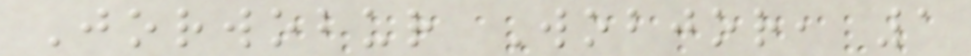Jorwobur Wobjor, 1
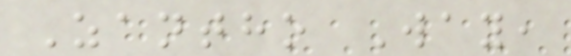Zantho Way,
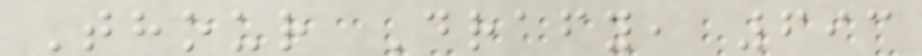Thour Drafy, 693
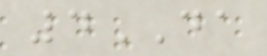4DA
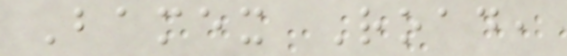Bamex Road,
